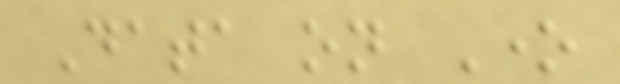Data on One
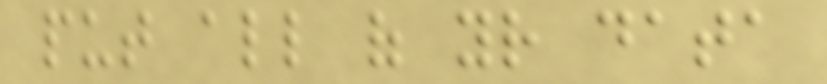put all of your data
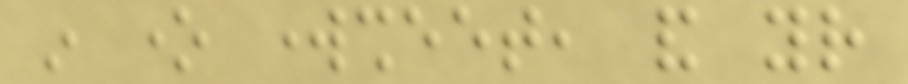in one worksheet, and your
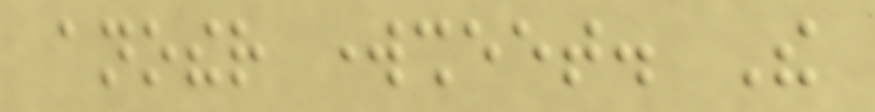another worksheet. The
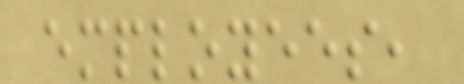employees,
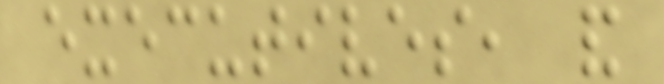executives, and
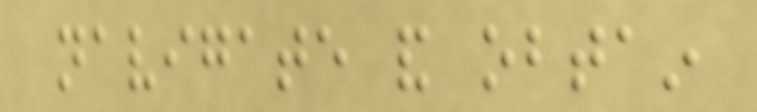navigate and obtain
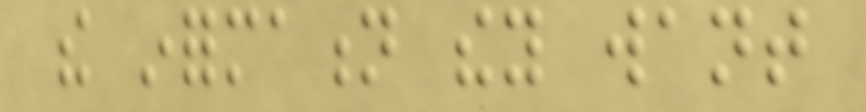the information they want
